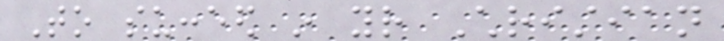To succeed in your Christian
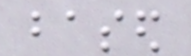based
